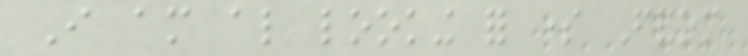I am also looking for some Fandom
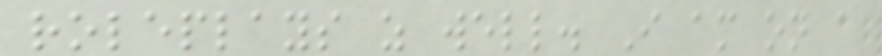roleplays as well. I am on a
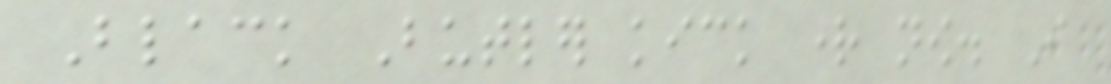Black Butler kick right now. I
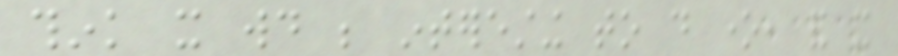think it would be interesting to do one, and it
